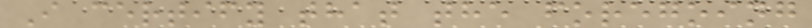I certify that the foregoing
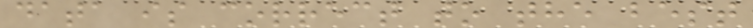data is correct to the best
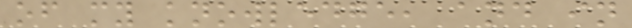of my knowledge, and in
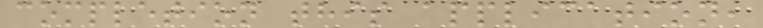completion this application,
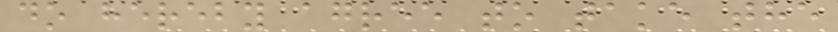do hereby agree to take the
